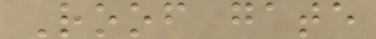Roof gate
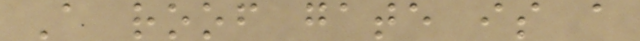A roof gate is a
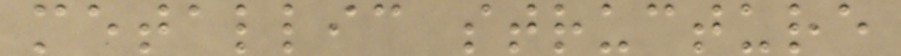metallic structure
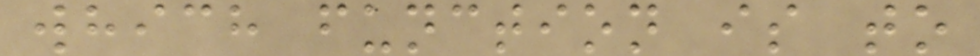which function is to
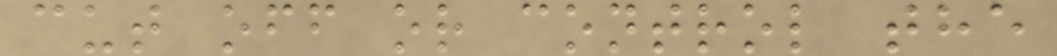cut off or control the
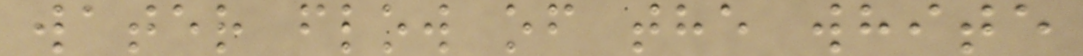water flow of the white
